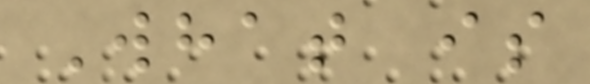What is
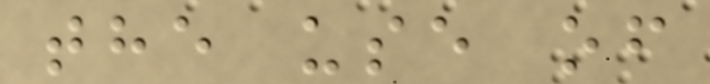the use of
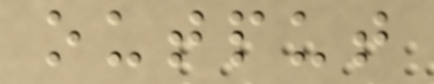output
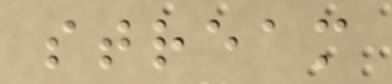stream
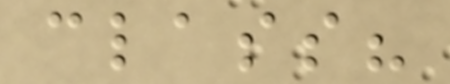class?
